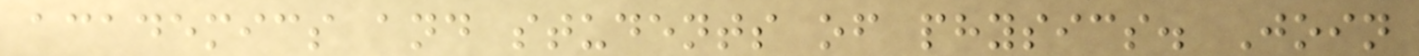academics and students of physics. Join
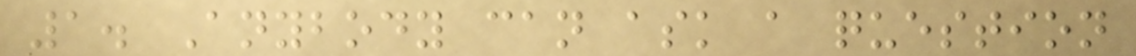1. Anybody can ask a question
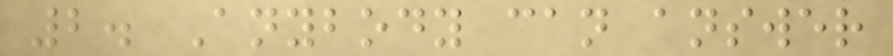2. Anybody can answer
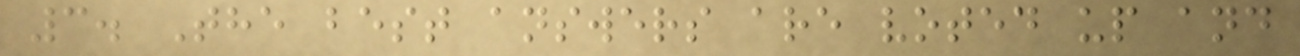3. The best answers are voted up and
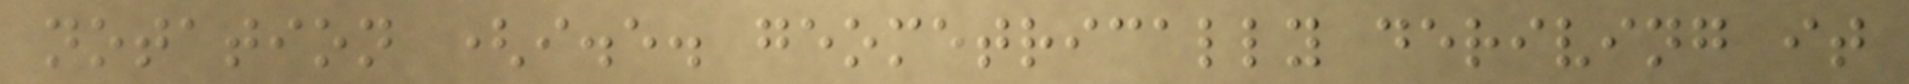notation (i.e. geometrically deriving it
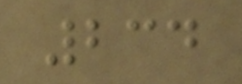234
